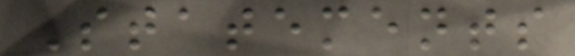Statements
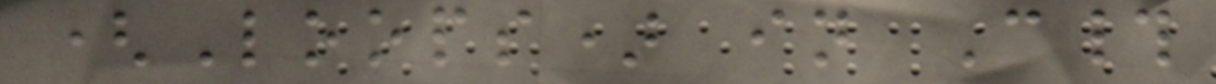(Loops) in C#
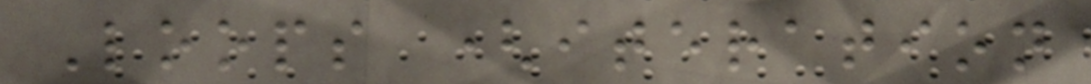Loops (iteration
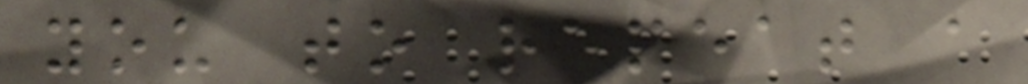you to repeat a
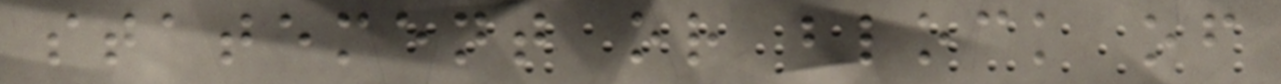statement or block of
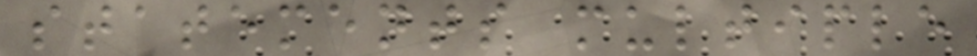statements multiple
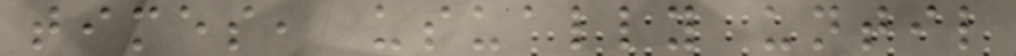times, usually until
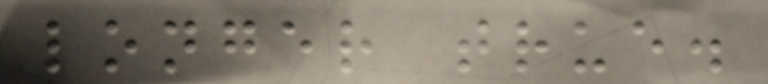longer true.
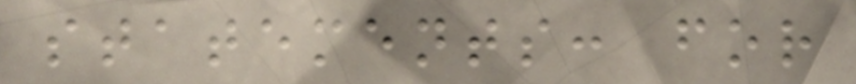statements: for
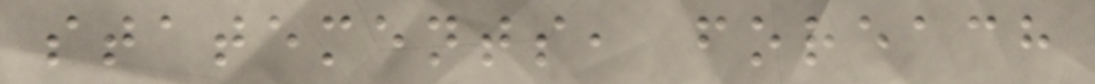statements, foreach
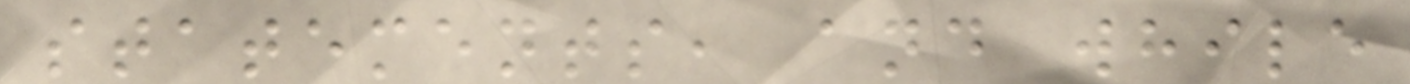statements, and while
